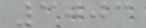3003
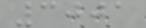3001
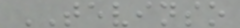TEVINSO
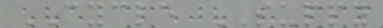CYCLE SUPPY
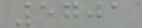5701
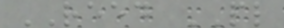REED PL
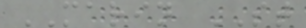MARIN ST
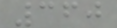360
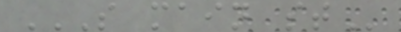S MAIN ST
